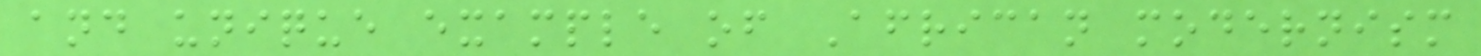and unique example of African modernism
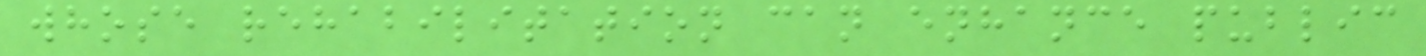whose rehabilitation can enhance public
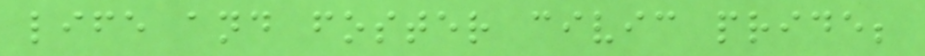life and foster civic pride;
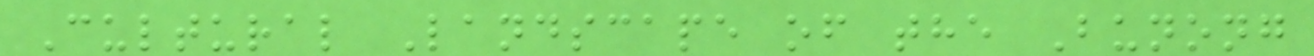Cultural Landscape of the Bunong
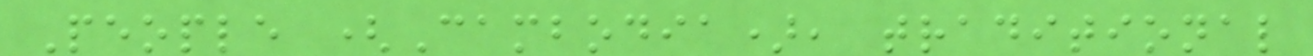People (Cambodia), traditional
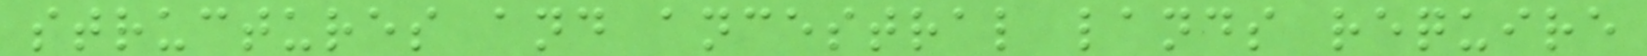structures and ancestral lands require
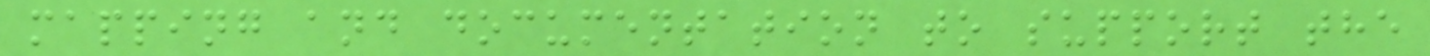mapping and documentation to support the
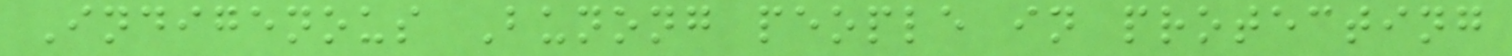Indigenous Bunong people in protecting
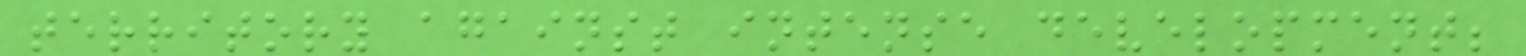territory against intense development;
